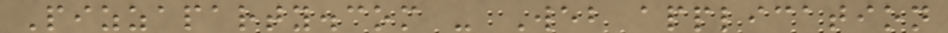Pizzaparty.com - Web application
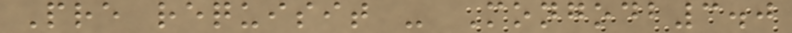Pre requisit - Mongodb3.0
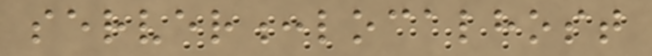server:localhost
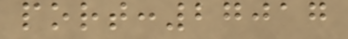port:27017
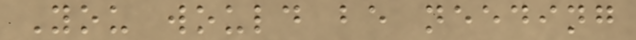You would be needing
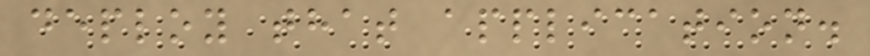deploy that application.
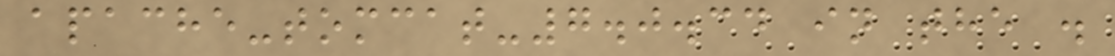apache-tomcat-7.0.34 in the .
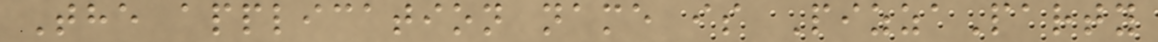The application name is PizzaParty
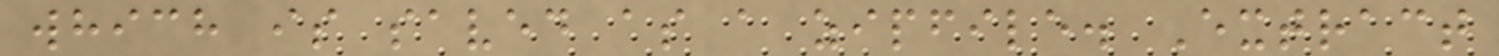which is saved as a zipfile. Extract
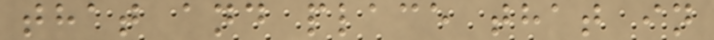that and place that in
